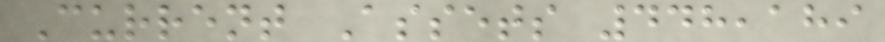Current Assets 448,189
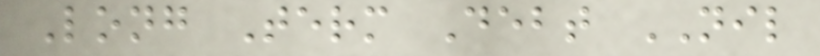Long Term Debt NIL
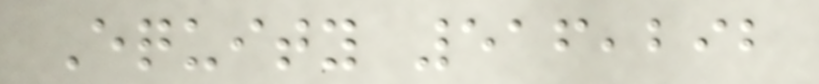Equity 516,292
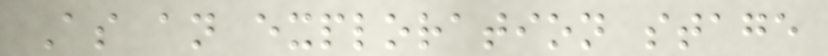As an exploration stage
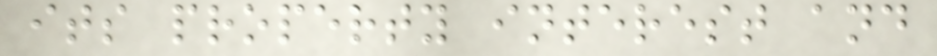its property interest and
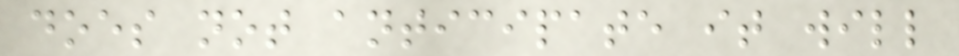does not anticipate it will
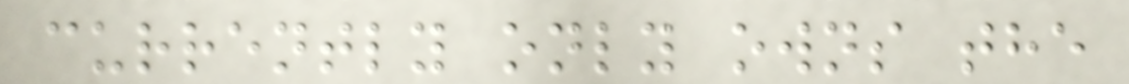currently only owns the
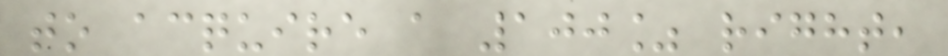to acquire a 100% right,
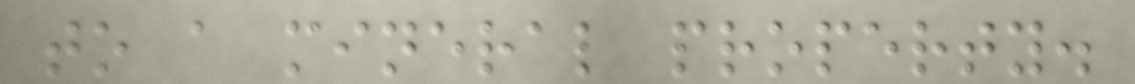to a mineral property.
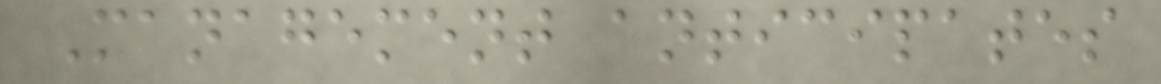Management anticipates
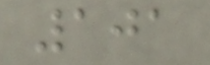101
